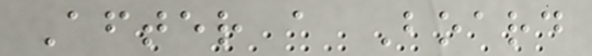After a Board
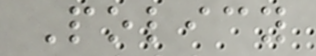Policy
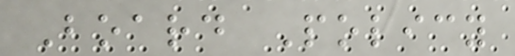Board Policy
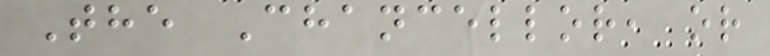The Chancellor, or
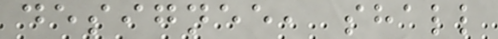designee, shall
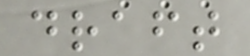draft
